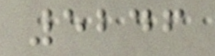5246
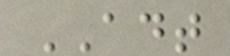ADT
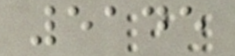5145
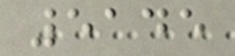5145
